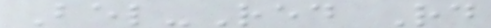Bel-Red Rd
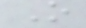O
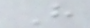H
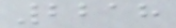2218
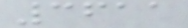3611
